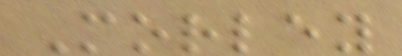Morley
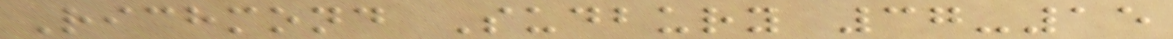Richmond Sudbury 37-15
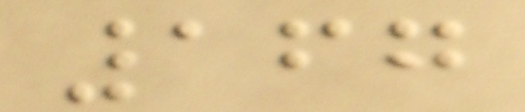167
